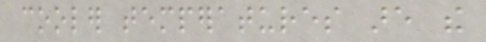cooler temperatures are the
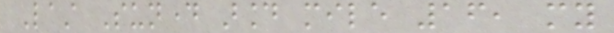Last Sunday around mile 16, my
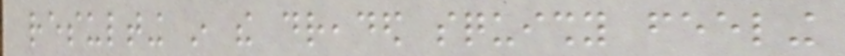resulting in the dreaded squishy feeling
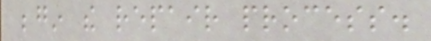begin the repair process.
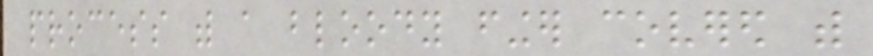process with a bloody finger covered with
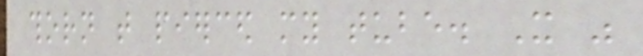thorn that pierced my tube. It was
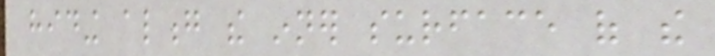hiding along the inner surface of the
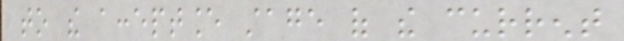to the acceptance stage of the current
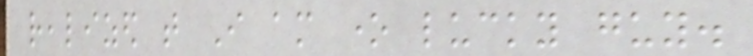realized that I am one lucky guy.
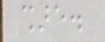share.
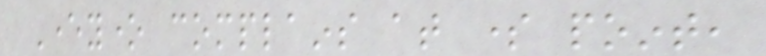Everyone complains at some point,
